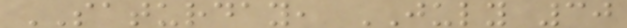SATURDAY, JULY 30
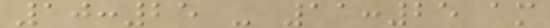10:25 - 11:25 am
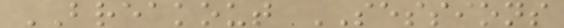BREAKOUT SESSIONS
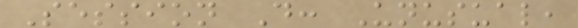Session D: Unusual,
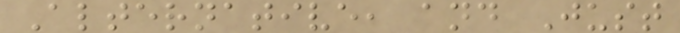Alternative, and Just
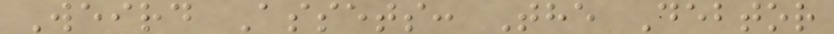Weird Assets: The Debtor
